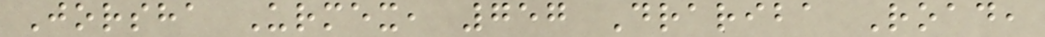Jorsha Urmex, 757 Drariba Road,
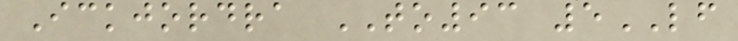Ickjordra TO93 5LF
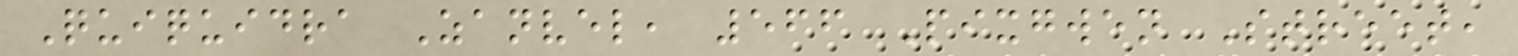Quiquidra Zanvel, 566 Pixgwen Street,
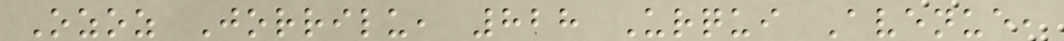Ozoz Jorrilu, 828 Urqui Avenue,
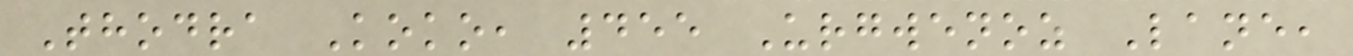Thodra Koko, 455 Urgwenoz Lane,
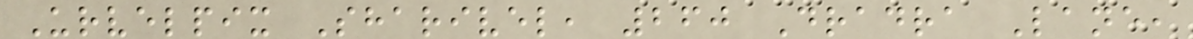Urvelpix Sharivel, 260 Dradra Lane,
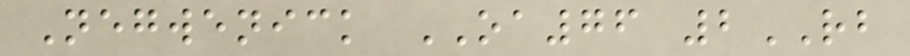Negwenick OA76 2RB
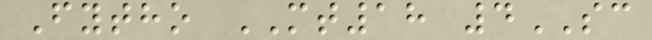Fytho MT18 4SC
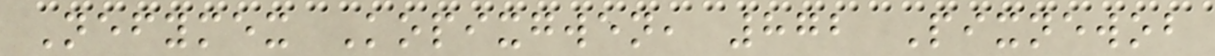Nefymex Kopixgwen, 872 Pixnewob
